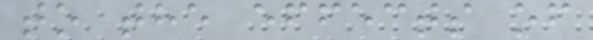to the effects of
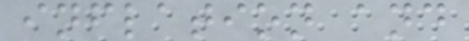inflation and
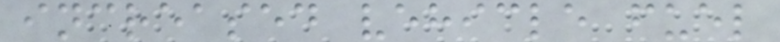increased vehicle fuel
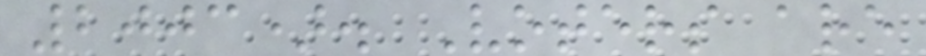2003). Voters are
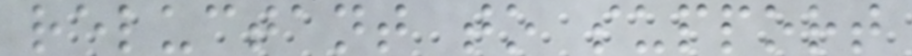reluctant to support
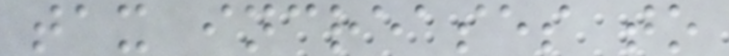tax increases to
